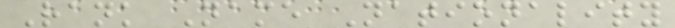Rank Name Nationality
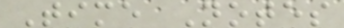Time Notes
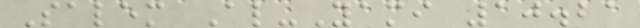Salem Al-Yami 10.21
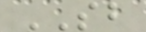SB
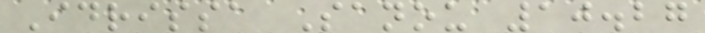Idrissa Sanou 10.27
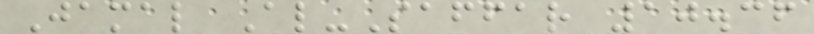Jamal Al-Saffar 10.36
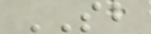SB
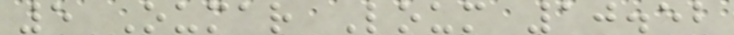5 Oumar Loum 10.52
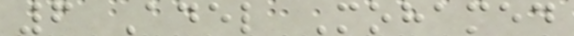6 Adel Mohamed
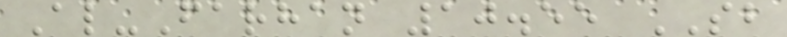Al-Farhan 10.55 SB
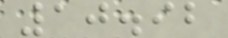10.92
